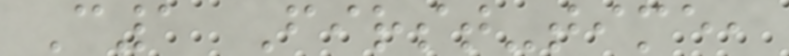C1 First-time,
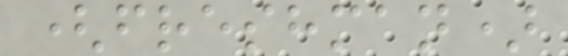(freshman)
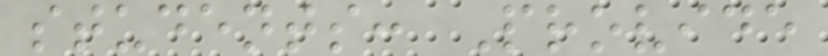students: Provide
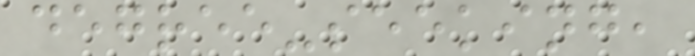degree-seeking,
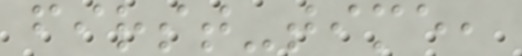first-time,
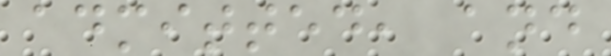admitted, and
